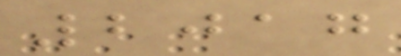2017
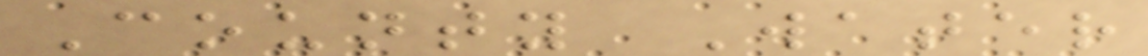County Water
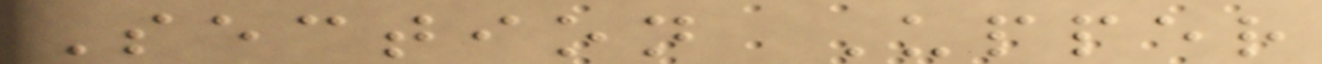Section Upper
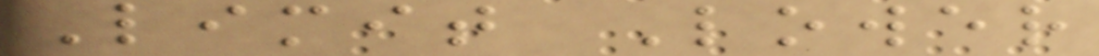Limit Lower
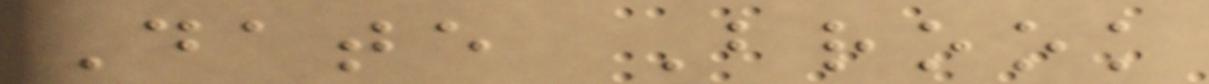Date Brook
